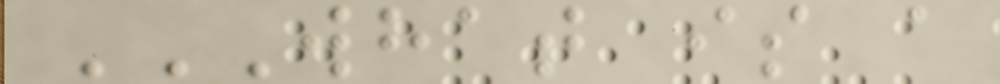WHAT IS A
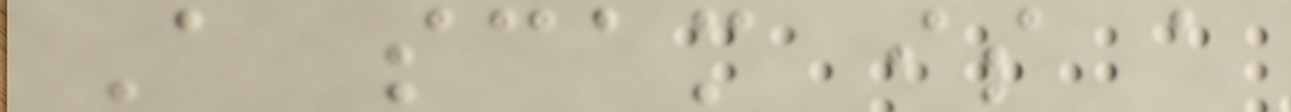A scam is a
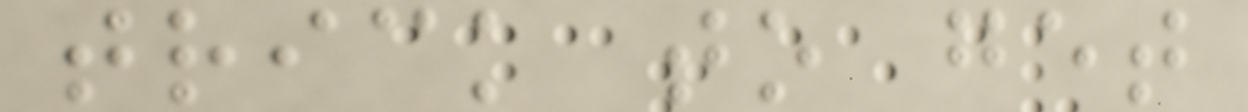trick to get
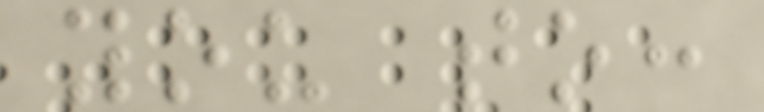you to:
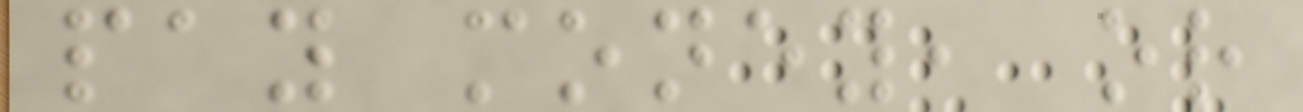pay money, or
